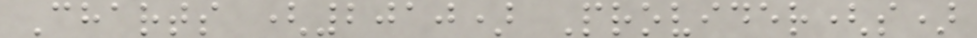Charts (2010) Provider(s)
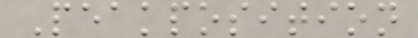Peakposition
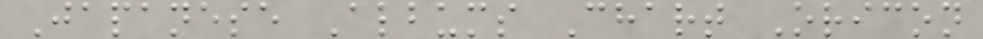Japanese Albums Chart Oricon
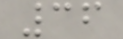36
